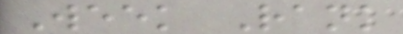Week Rank
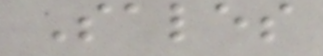Sales
